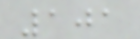101
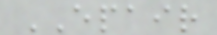EPAIR
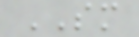SM
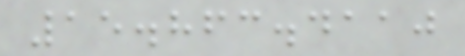15.863.4110
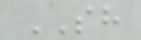SH
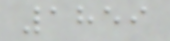1859
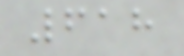618
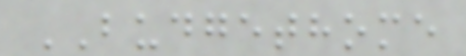BUDGETHOME
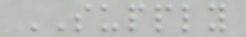SUPPLY
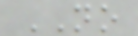NO
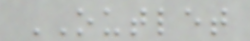OUTLET
